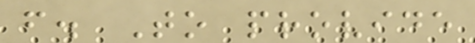f. To provide
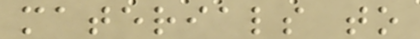materials to
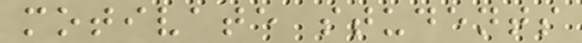motivate students
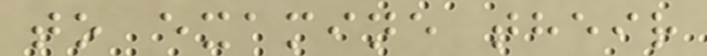to examine their
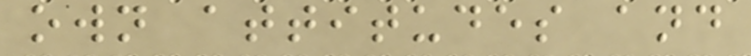own attitudes and
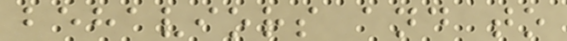behaviors and to
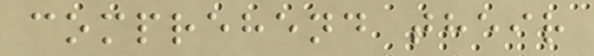comprehend their
